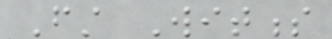First Witness
